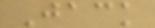Jack
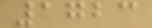1723
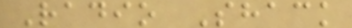Radio Shack
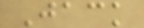Jack
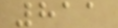811
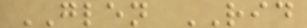GLEN RID
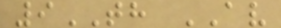9TH AV
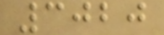3020
